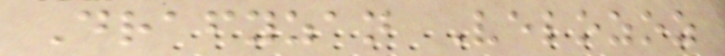Drafyzan Velozoz
